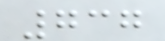737
